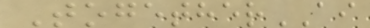TogetherAI
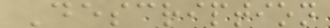Description
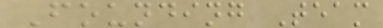Founding Team
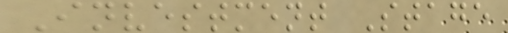Investment Stage
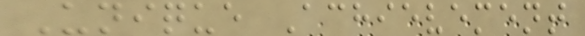Unique Achievement
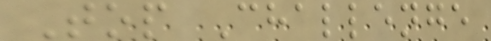Top Challenge
